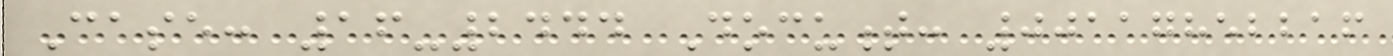Case: 16-2444 Document: 00117852216
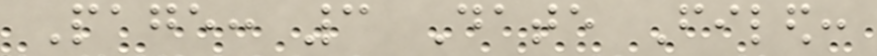Page: 3 Date Filed:
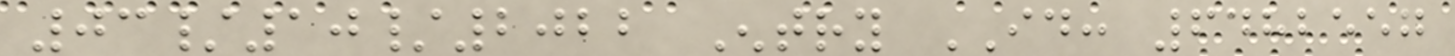03/10/2022 Entry ID: 6482557
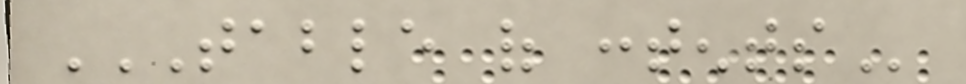TABLE OF CONTENTS
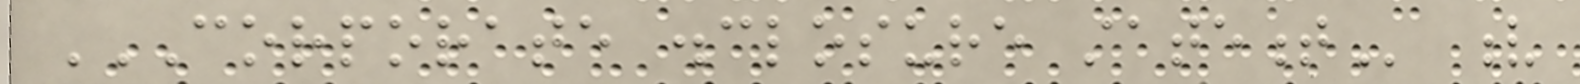CORPORATE DISCLOSURE STATEMENT v
